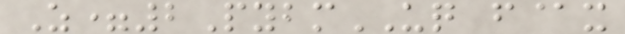Z=2PybmUQ f@x
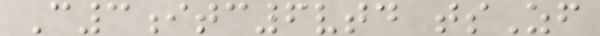C3itc6vtd tsZf
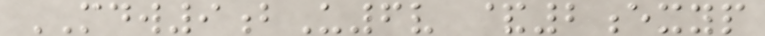MDW9bU6v &2exyp
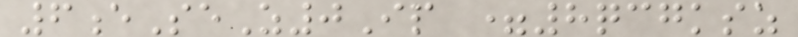6eSeZ0Ip =8qcgksz
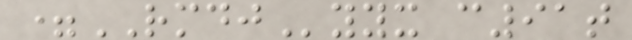=RMDJyyx c91t
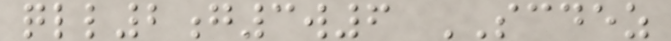qll2g3w6 SCDEZ
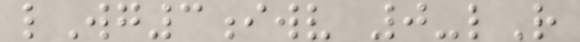lWg3iwv 0-lR
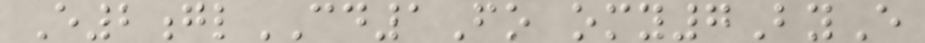E2glCD1Fo omy7ByE
